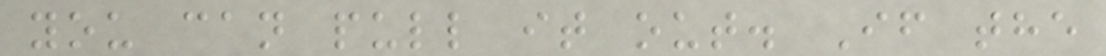you can pull it out. If the
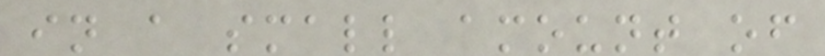in a small amount of
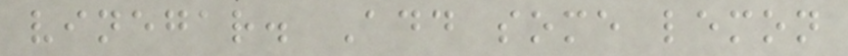vinegar. Add some lemon
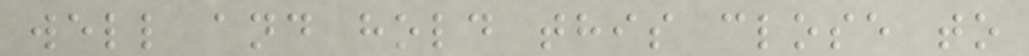well and hold this close to
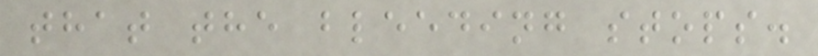that the bleeding stops.
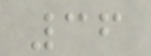36
